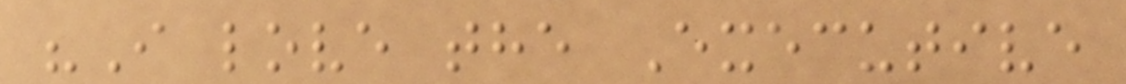"I love the Executive
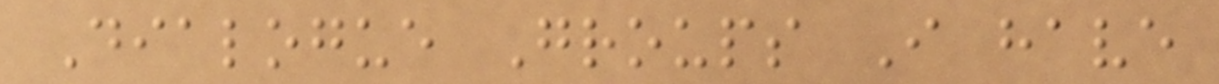Dialogue Groups I have
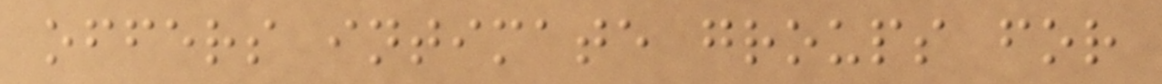offers intimate groups for
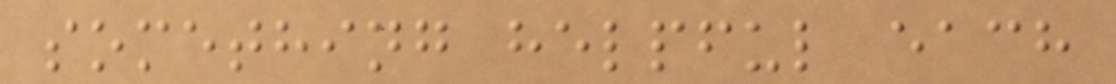something helpful each
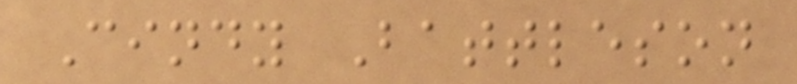Cindy Battleson
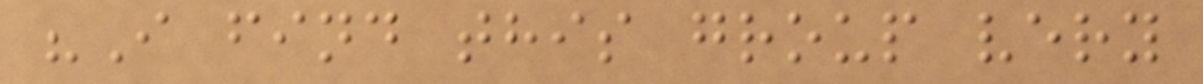"I find this group very
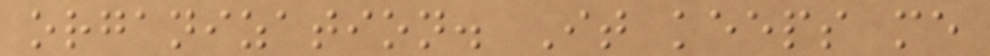organization. It keeps me
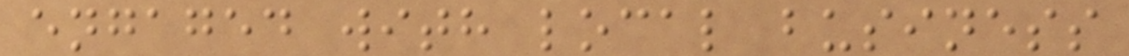engaged with local business
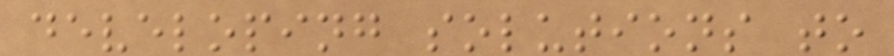developing solutions to
